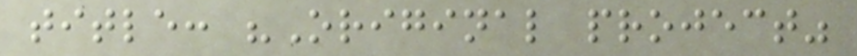title: "Original project"
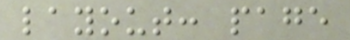layout: page
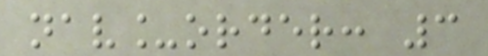nav_order: 3
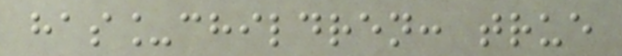has_children: true
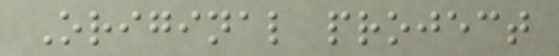Original project
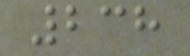238
